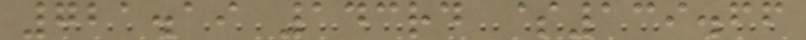721.19 143rd $139.66
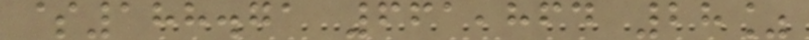$188.71 661,864 28%
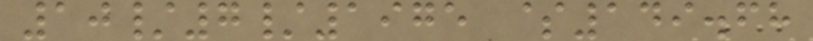10/7/1975 $149.68
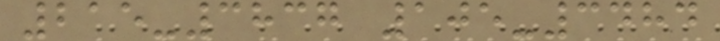215-3837 105-3484
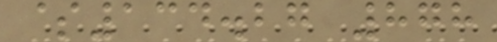$134.27 878
